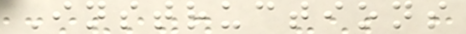Instructions
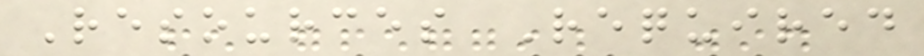Resources Required
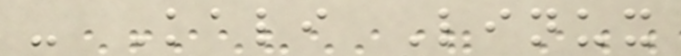- Kali Linux
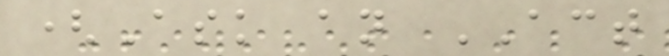(Ask an ACT
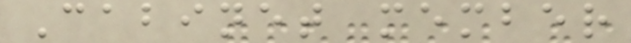Cabinet member
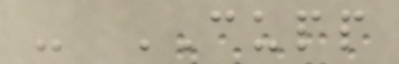- CUPP
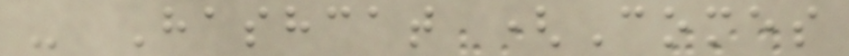- Hashcat (Comes
